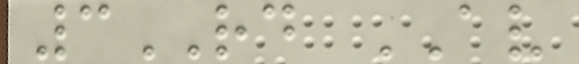3RD AV
